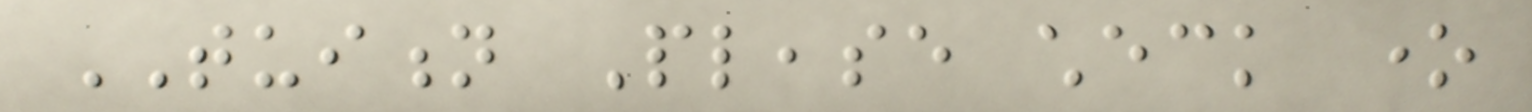TUITION Please check one
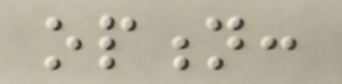option:
